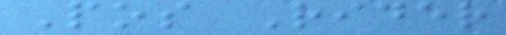Pos Rider
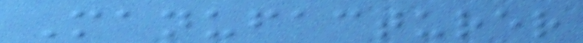Manufacturer
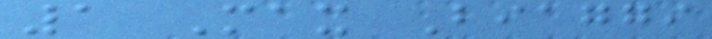1 Max Biaggi
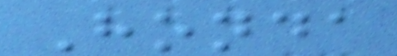Honda
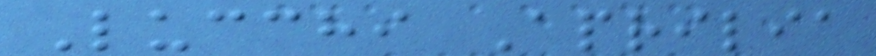Lucchi Aprilia
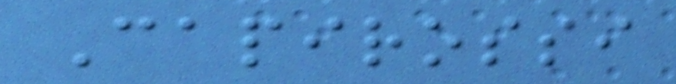Capirossi
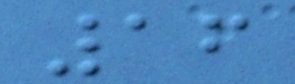16
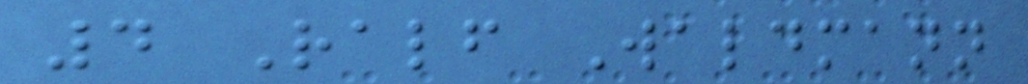4 Ralf Waldmann
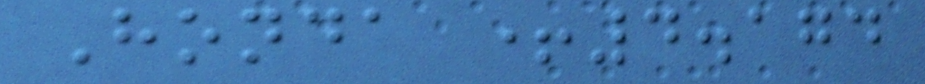Honda +4.174
